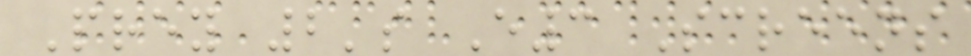Prey 2's E3 Screens
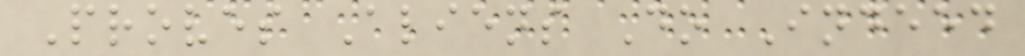Proves Aliens Do Indeed
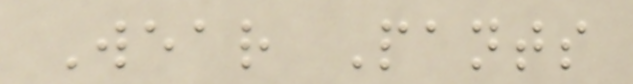Wear Pants
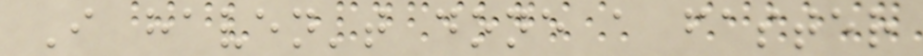I haven't done a faster
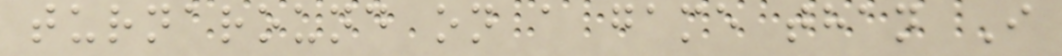turnaround on a game than I
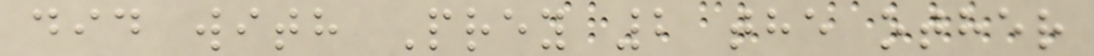did with Prey 2 the other
